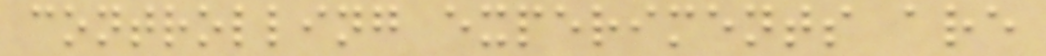controlling experiments are
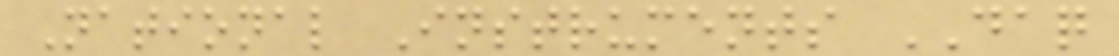National Instruments DAQ
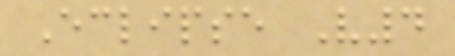Eclipse V4
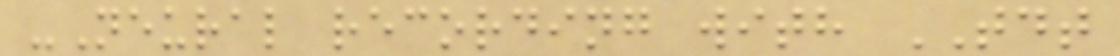-Neural recording with TDT
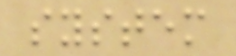system
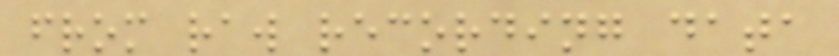from raw recording data
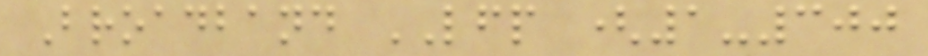Broadband LFP (1-300
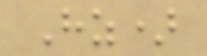Hz)
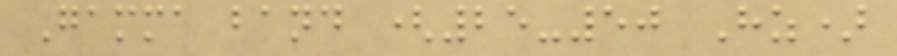Gamma band (25-50 Hz)
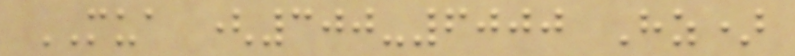MUA (300-6000 Hz)
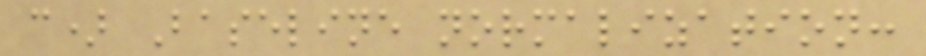c) Baseline normalization:
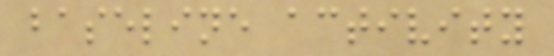baseline activity
